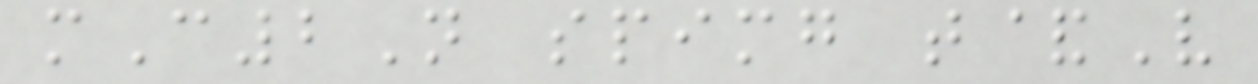mC2N spimg t&V
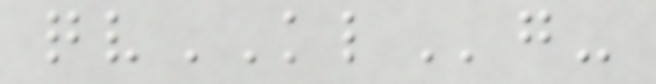qvKLg-
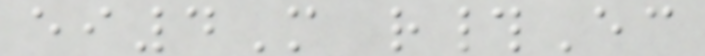ei4M r#Ec
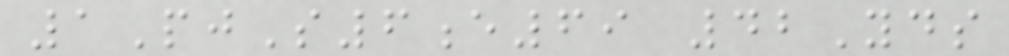1PjS6e69 42Yds
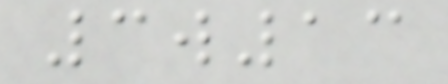3w13
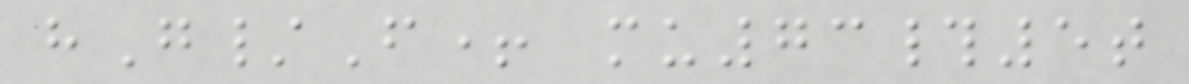hG/F+ mu73#5t
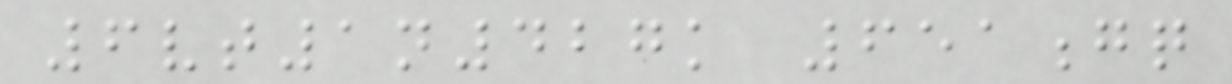6vt1n427k 651gq
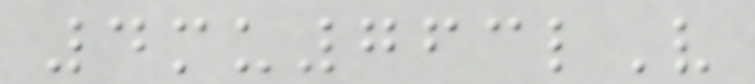4mu763lV
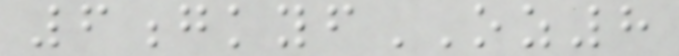6gkyfOZ8
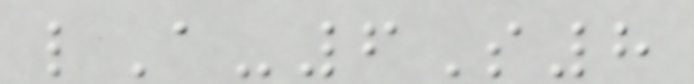lA-6S8
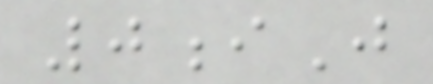0iJ
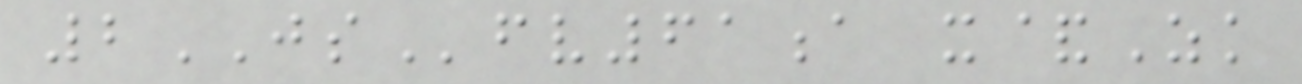2JSfv61a x&Zk
